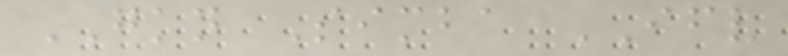GKN Simba IFV
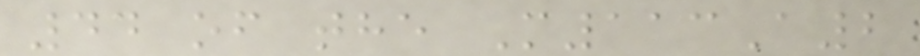44 of the M113A2
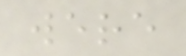were
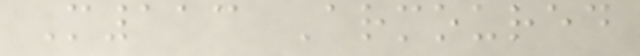M113 Armoured
